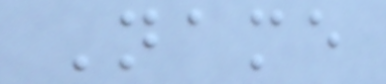Name
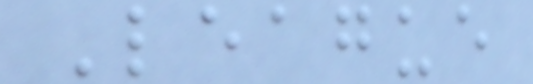League
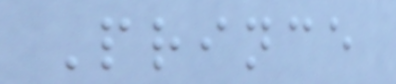Prince
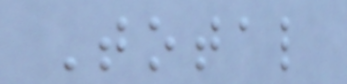Total
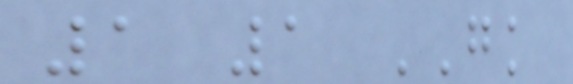1 1 GK
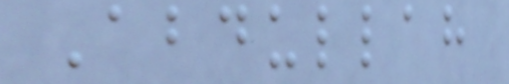Abdullah
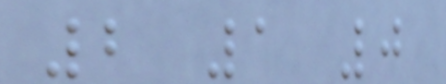2 1 0
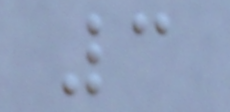3
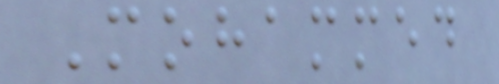Mohammed
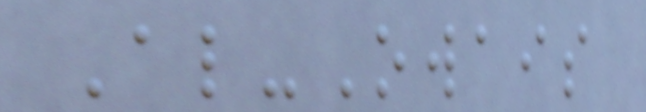Al-Owais
